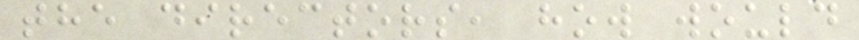the directors, how would
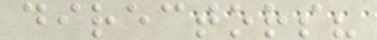directors?
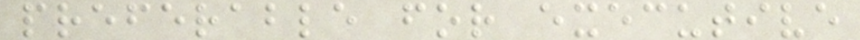preferable for executive
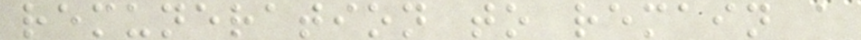remuneration to remain a
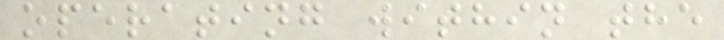operating within the
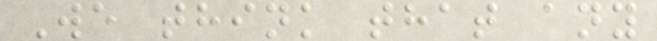We think that any
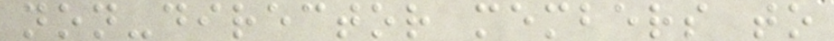non-director members to
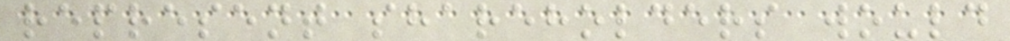represent shareholders would
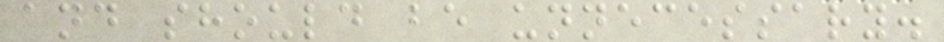and should be unnecessary.
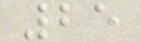25
